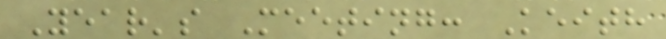Year's Meeting: Keith
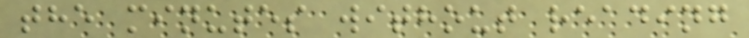the minutes without reading
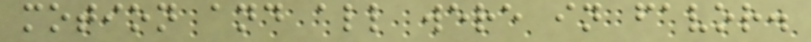motion and all were in favor.
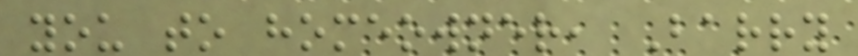you to homeowner, Barry
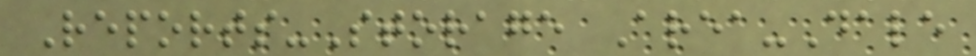Reports-Storage Area-Dale
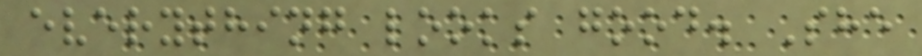everything looks good. She
